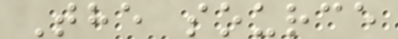The source
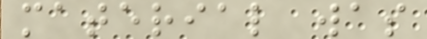material was
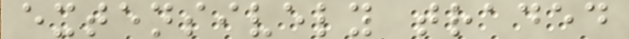extensively traded
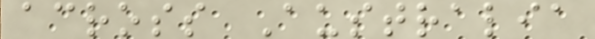across Australia
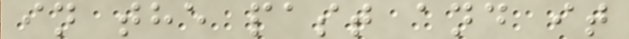in the past and it
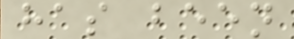has been
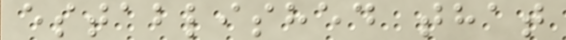established that
